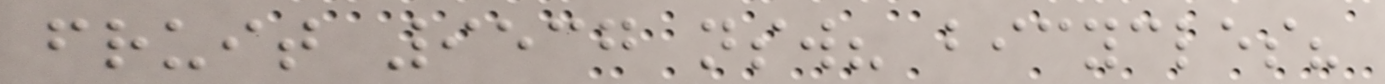fruit 9537 nsw? bicycles?
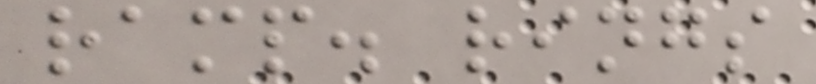ramp. rings
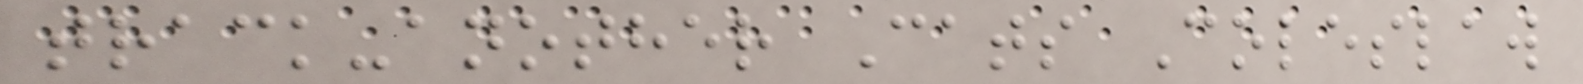track-another Cats Coleslaw
